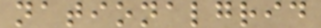nationalgrid
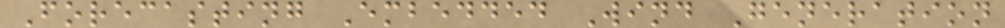Forecasting Embedded Wind Generation
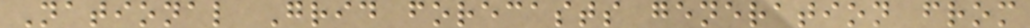National Grid forecasts generation from
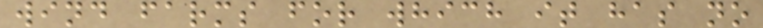wind farms for which it has no
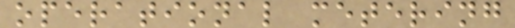operational metering
